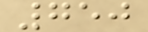750
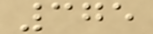375
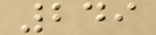249
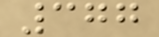377
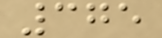375
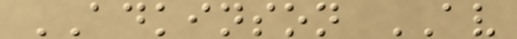ADKINSON AV
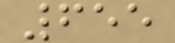655
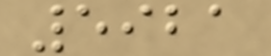5921
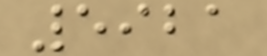5921
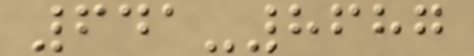641-8687
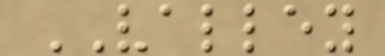VALLEY
